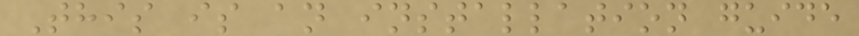This is an installation guide
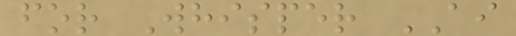for Whisper AI
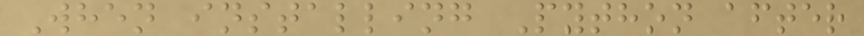When installing Python after
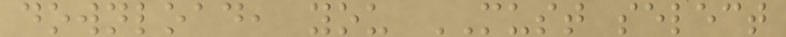download, you MUST select
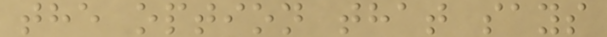the option that says
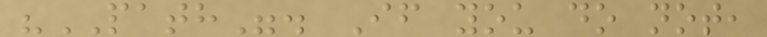"PATH". If you do not,
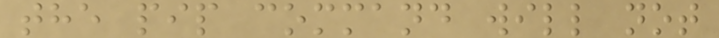the pip command will not
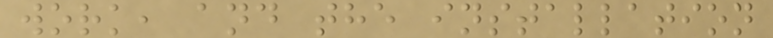work, and the installation
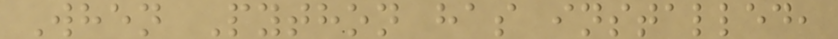When Python has installed,
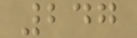247
